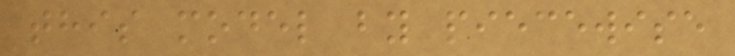this model by piecewise
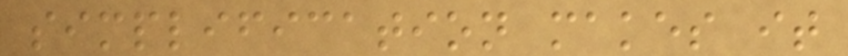simplification makes it
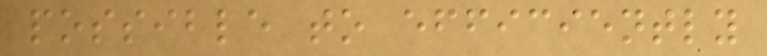possible to efficiently
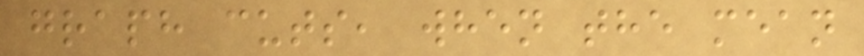graph cuts, when the mean
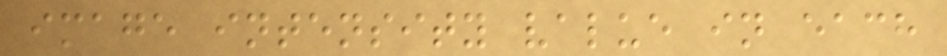image intensity value in each
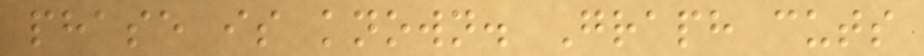phase is known. Graph cuts
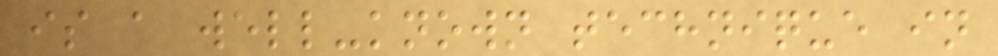is a well-known technique in
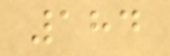184
